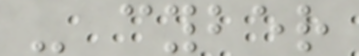- cyber
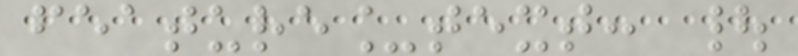feature_text: |
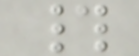#
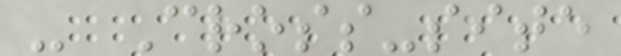- Cross-site
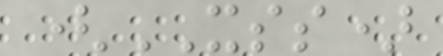(XSS)
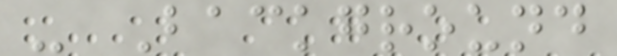- Background
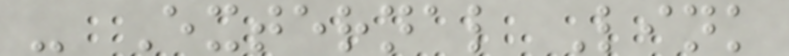- External Link
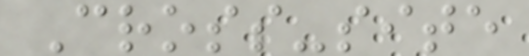Cross-site
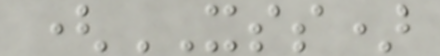(XSS)
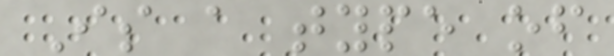Is a type of
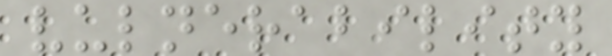vulnerability
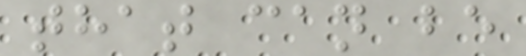that can be
